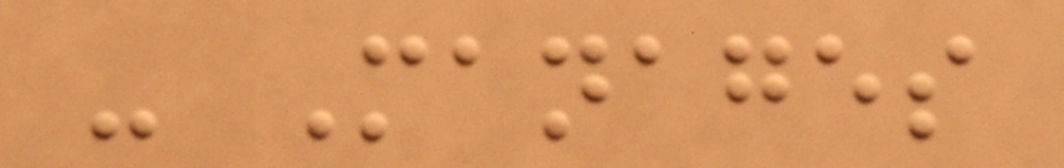- Manages
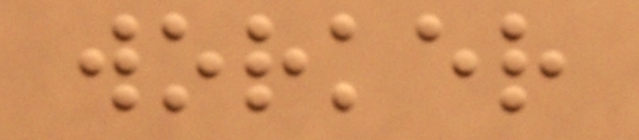worker
